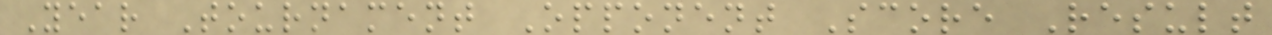Year Tournament Opponent Score Result
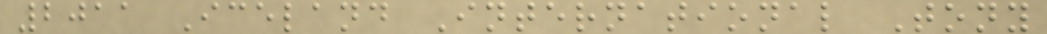2011 Iceland International Tony
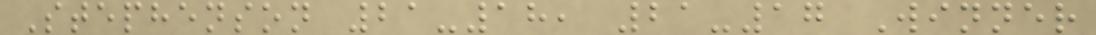Stephenson 21-18, 21-17 Winner
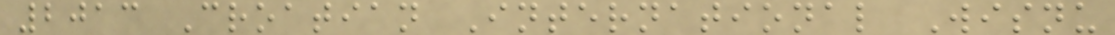2013 Croatian International Wisnu
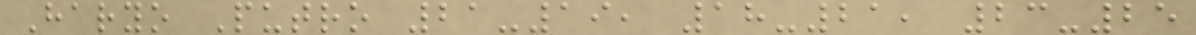Haryo Putro 21-19, 18-21, 23-25
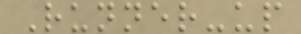Runner-up
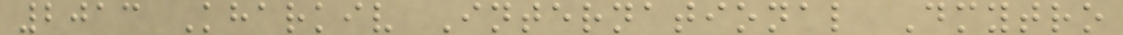2013 Kharkiv International Dmytro
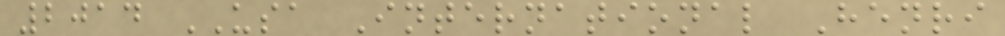2014 USA International Henri
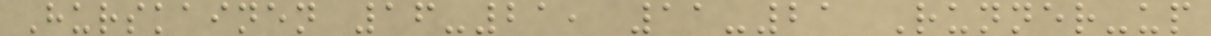Hurskainen 16-21, 11-21 Runner-up
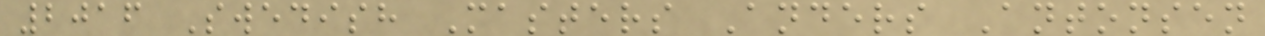2016 Swedish Masters Anders Antonsen
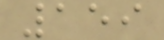159
